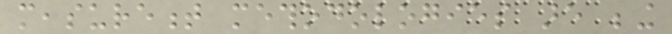measurement methodologies are being
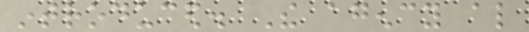introduced. The agency also
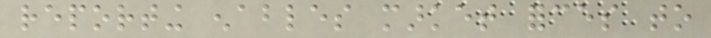reporting enables market forces to
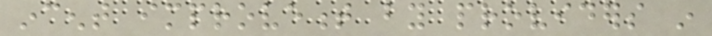incent improvement by providers in
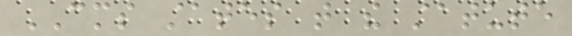CMS states that the statute
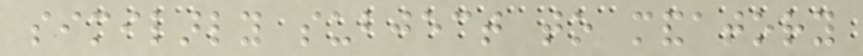similarly subject to mandatory
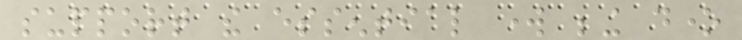support the essential work being done
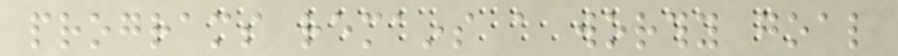programs remains a worthy goal
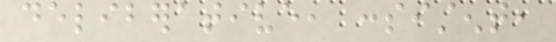deliberative, consistent,
